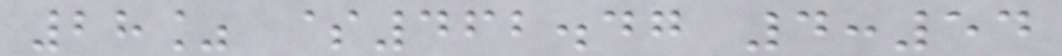28% $462.47 4:54
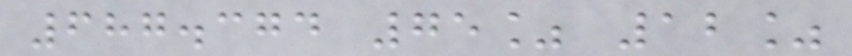687.374 75% 12%
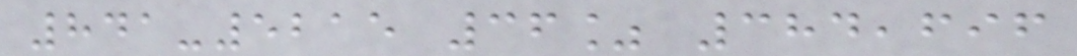841-5215 36% 384,696
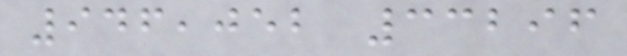946,052 33296
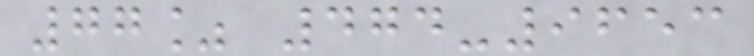77% 474-9653
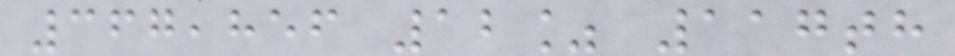367,856 12% 117th
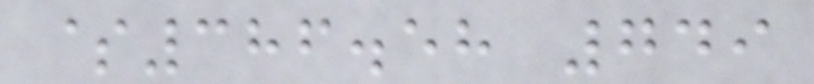$386.58 749
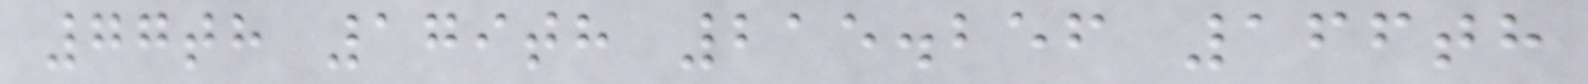77th 179th 215.256 166th
